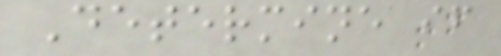Determine if
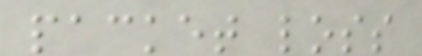packet loss
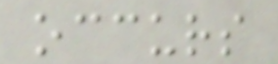occurs
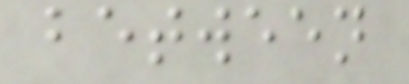between
